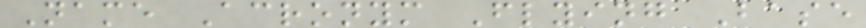Name Acronym Flying Base
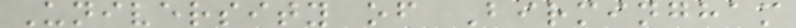University of Birmingham
